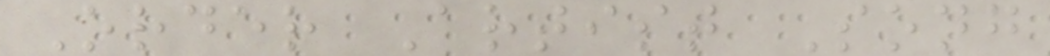Order Artist Song
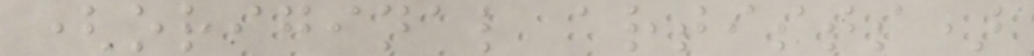(original artists)
